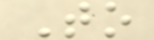To
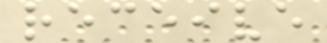receive
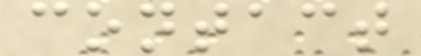contact
